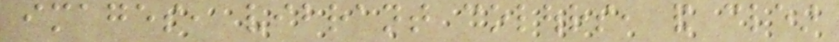images, vibrant colours, and clear
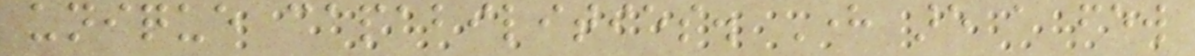unique capabilities. Here are a few
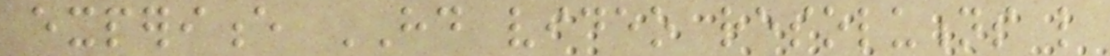experience HD video resolutions like
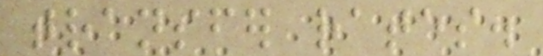transfer rates.
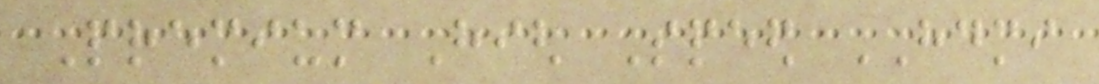Premium High Speed HDMI
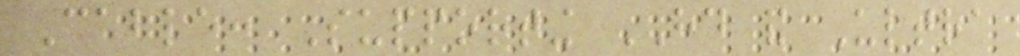Cable: Supporting HD and Ultra
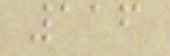116
